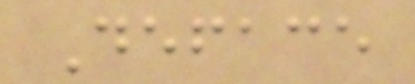Deface
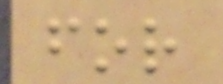for
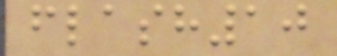flash10
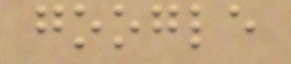google
